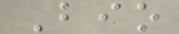Bio
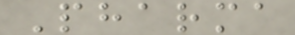Pharma
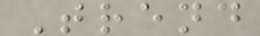Trend
